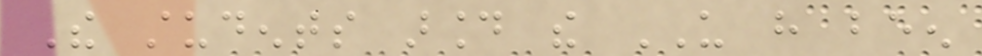The students around the US have been
